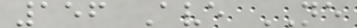156 Ave NE
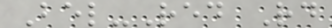Bel-Red Rd
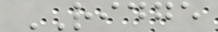RIDGE
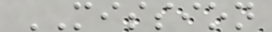MISSION
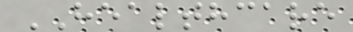HEALTHCARE
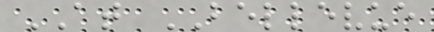AT BELLEVUE
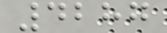4287
